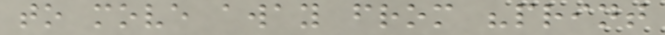to move away from "print
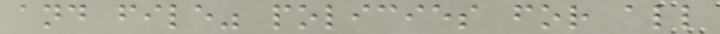and file" policies for all
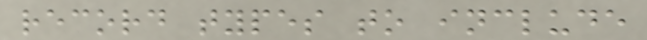record types to include
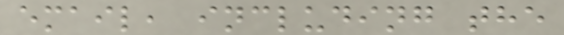email, including the
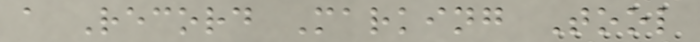a Record Marking Tool
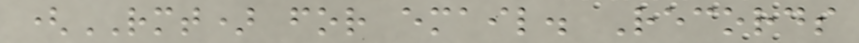(RMT) for email. Records
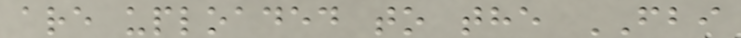are uploaded to the FBI
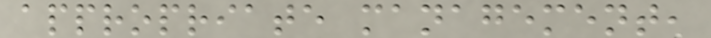appropriate management,
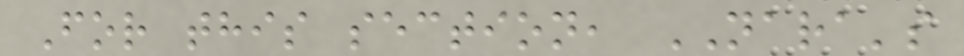For this section, NARA's
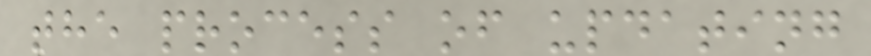the process of updating
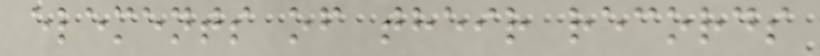elements of their records
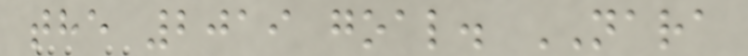the 2019 goal. NARA
